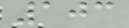103
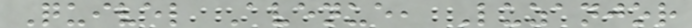Quivel Avenue, Luzanjor
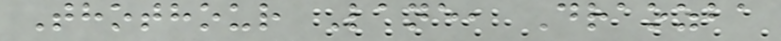Thothour Lane, Draozba
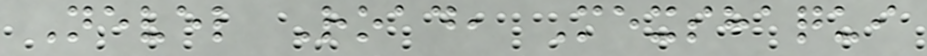Nevel Road, Mexshaqui
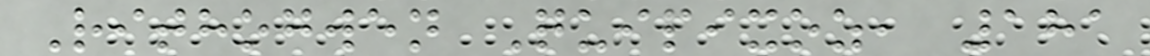Rithogwen Quipixoz, 181
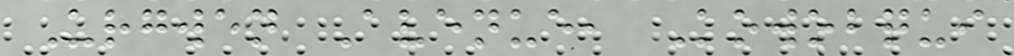Urgwen Avenue, Kowobqui
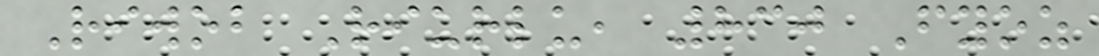Riwob Riurlu, 830 Fyoz
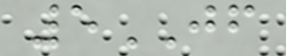5JF
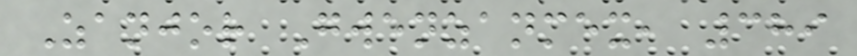Zanjor Gwenzanmex, 389
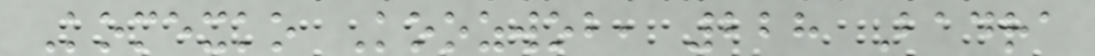Komexko Koozwob, 228 Badra
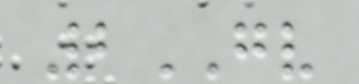2GV
